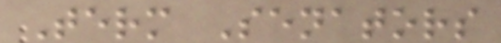Term Senators
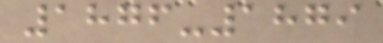1876-1879
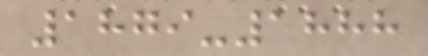1879-1888
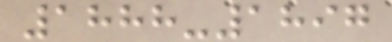1888-1897
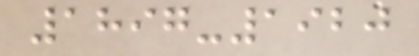1897-1920
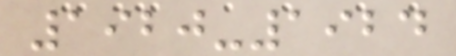1920-1924
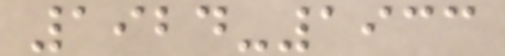1924-1933
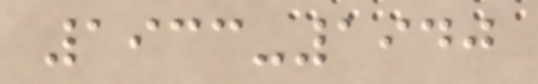1933-1940
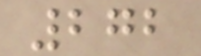272
